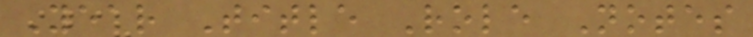Year Title Role Notes
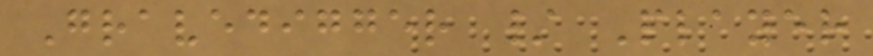Gravedigger / Player
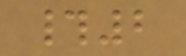#2
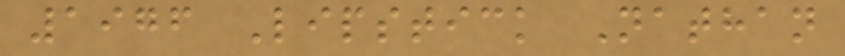1976 Lipstick Nathan
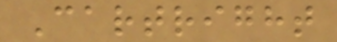Cartright
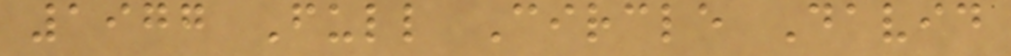1977 Full Circle David
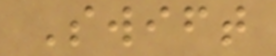Swift
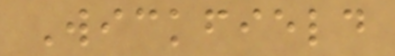Wickfield
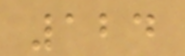124
